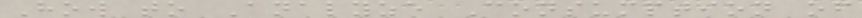How to Analyze Consumption of
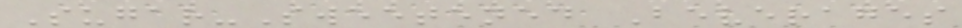Sugar-Sweetened Beverages
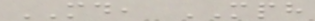MD, MPH
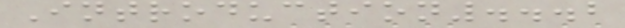Introduction...2
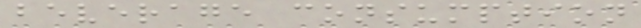beverage consumption
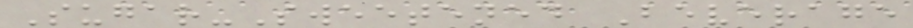Sugar-Sweetened Beverage
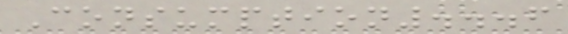Consumption...6
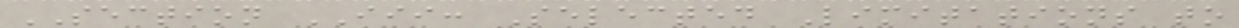SECTION III: Selected Limitations to
